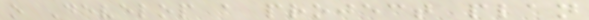o Develop a project plan
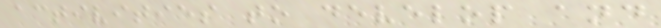activities to develop and
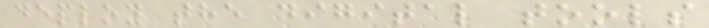deploy the digital tools
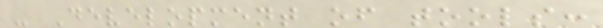- Development of tools:
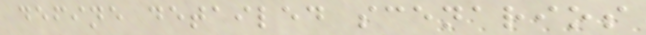define detailed scenarios
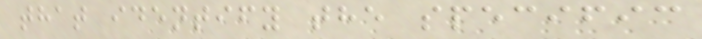that identify the specific
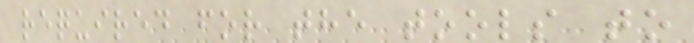required for the tools to
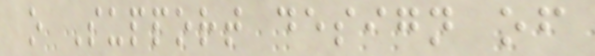o Support design of
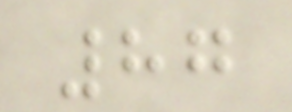87
